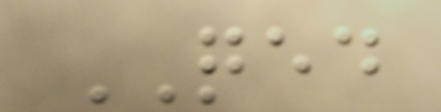QED
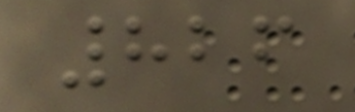826
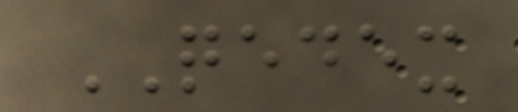QEDEX
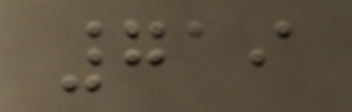719
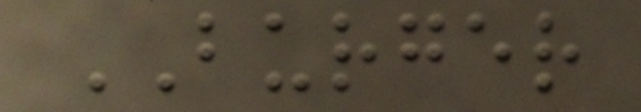BURGER
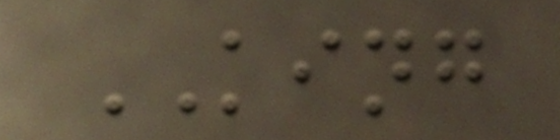KING
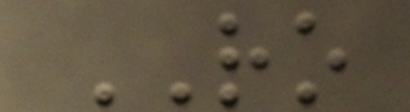RO
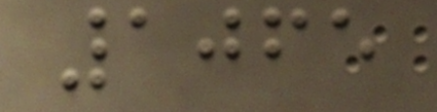1065
